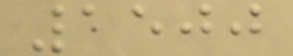1500
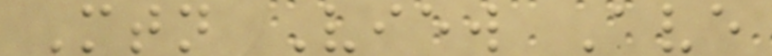Mtn View Ave
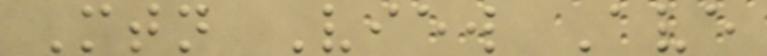Mtn View Ave
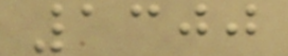1300
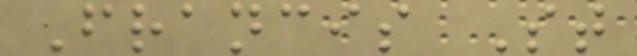Francis St
